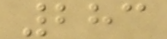283
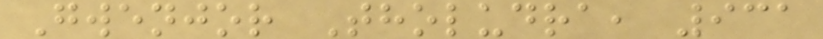Gwenjor Tholudra, 931
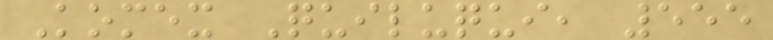Komex Quiluqui, 555
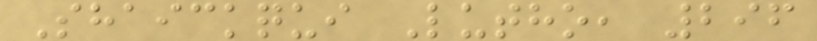Shaickqui Lutho, 296
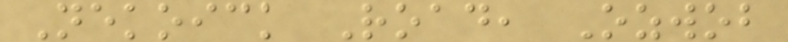Nekoick Road, Ozwob
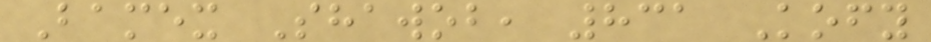Bamex Shawob, 831 Kofy
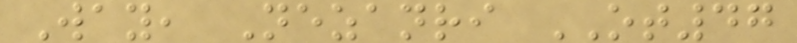Way, Nezanri OT47
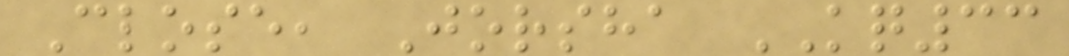Close, Jorsha KQ33
